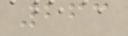263
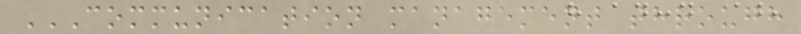COMMUNICATION MANAGEMENT THROUGH
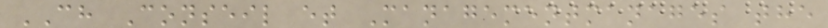CH Conseil et Managementmanages the
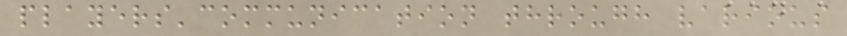players'communication through various
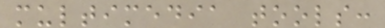multimedia tools:
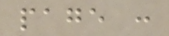page :
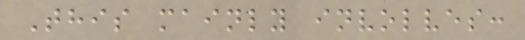This mainly involves:
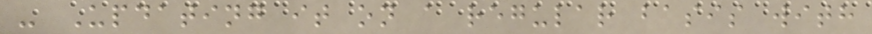- Updating it on a regular basis with
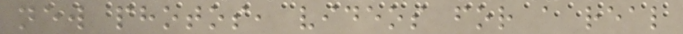new photos, videos for a real
